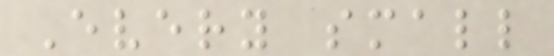Every small
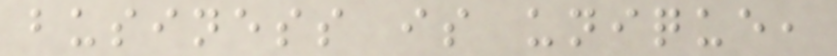business is unique,
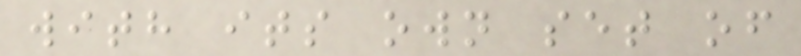with its own set of
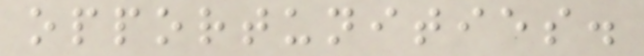opportunities.
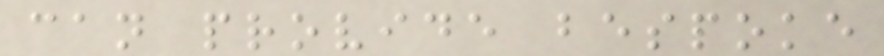can provide bespoke
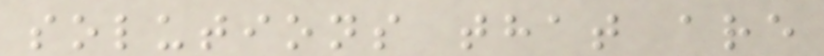solutions that are
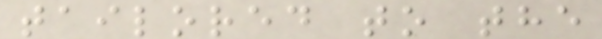tailored to the
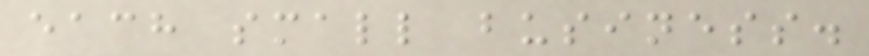each small business.
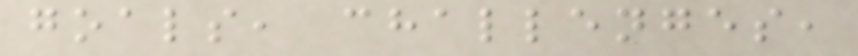goals, challenges,
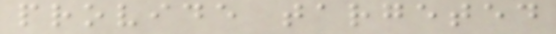provide targeted
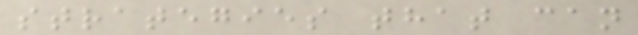strategies that can
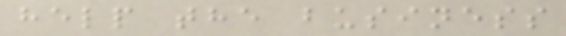help the business
